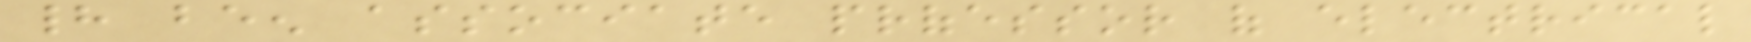had been associate professor of electrical
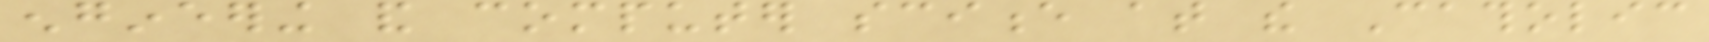engineering and computer science at the Catholic
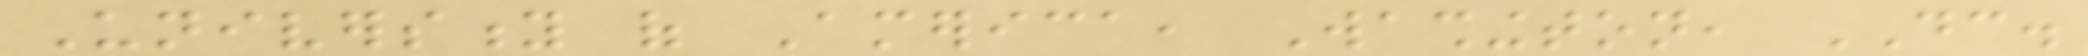University of America, Washington, DC.
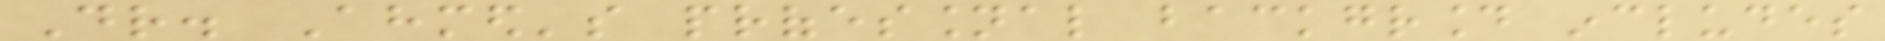Dr. Ahmed's professional background includes
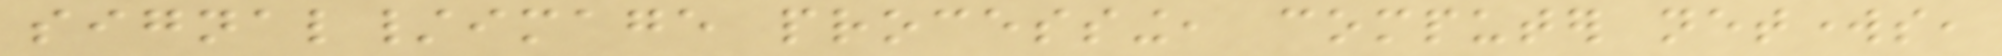signal/image processing, computer networks,
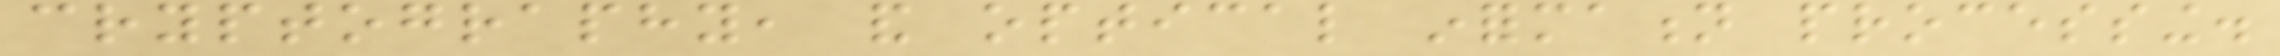cryptography, and optical information processing.
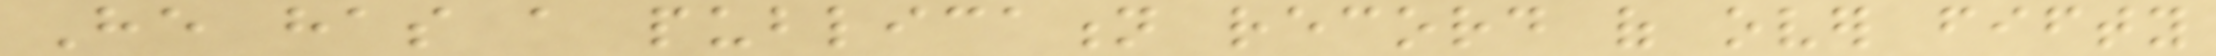He has a publication record of over fifty
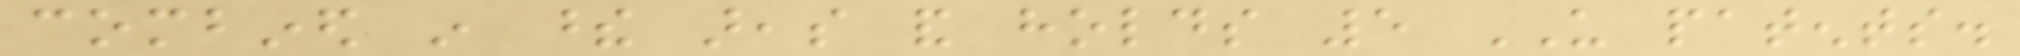combined in these areas and holds 5 US patents.
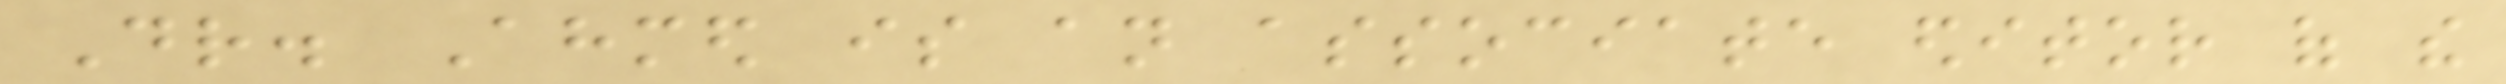Dr. Ahmed is an associate editor of the
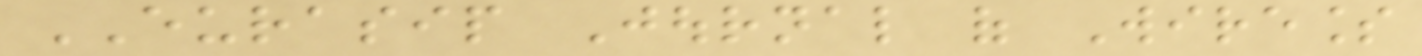EURASIP Journal of Wireless
